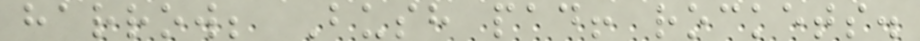harrow; Bush pad! rockets.
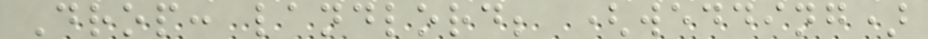Drop: landlord; (wedding)
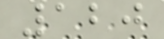120
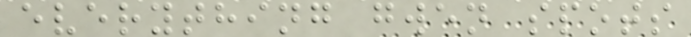everything gwen spots
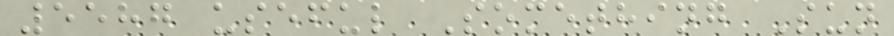5587 useful Something Sun
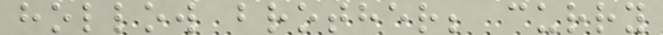hollow brother; curry
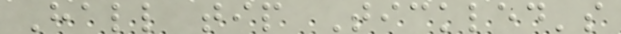Hall tip Tickled's
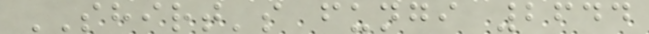SHIRT's fungi 2644
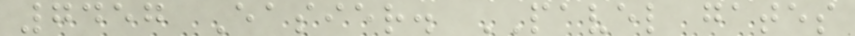7457 Easier. PAVEL gates
